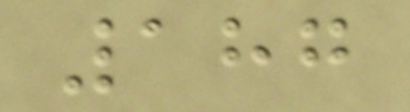187
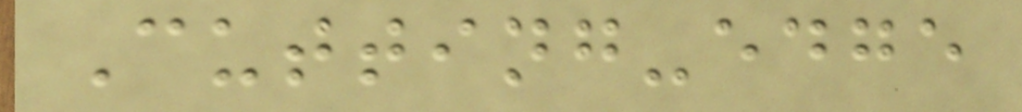Cutting-edge
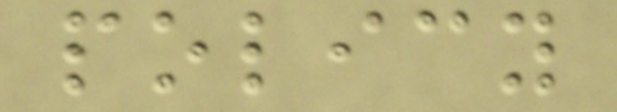policy
